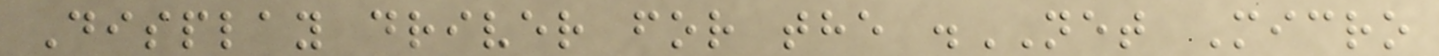Display driver for the .NET Micro
